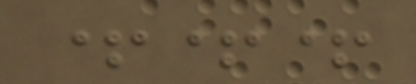+++
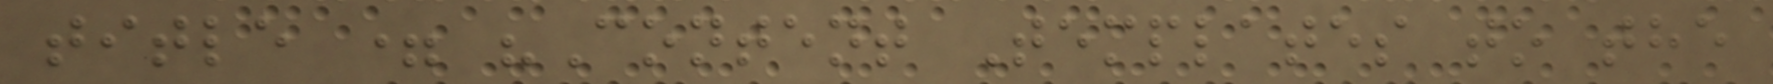title = "Content Templates to the
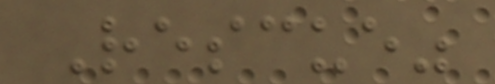Rescue"
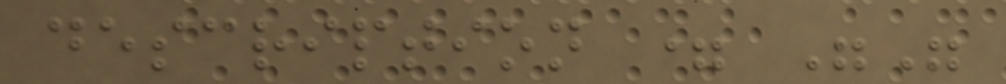description = ""
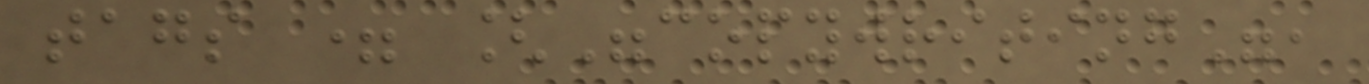tags = ["copywriting",
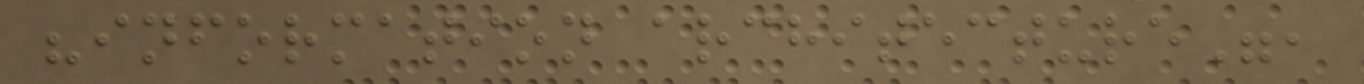"information architecture",
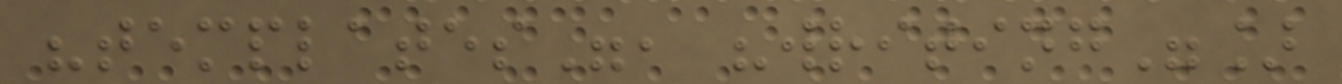"templates", "writing"]
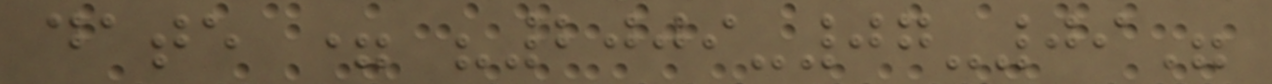date = "2009-07-09"
